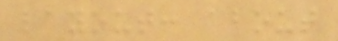layout: about
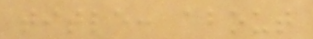title: about
